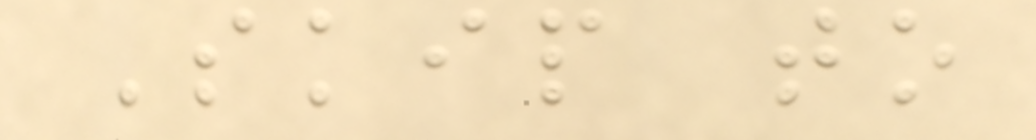Skip to
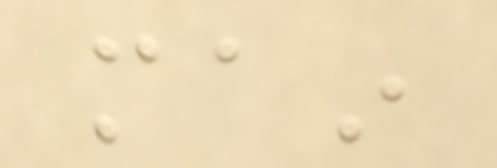main
